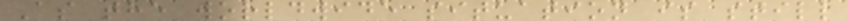As the worldwide situation is still
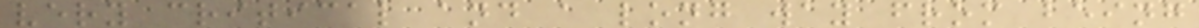very critical and a long way from being
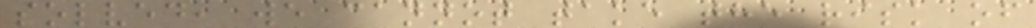solved, we cannot take the risk of
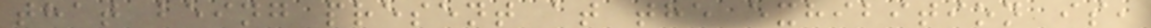that being present at the exhibition is,
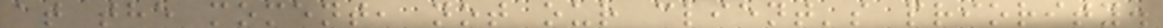at the moment, not our client's priority.
